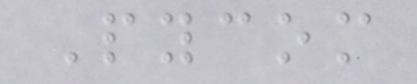Pycom
